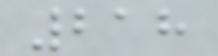218
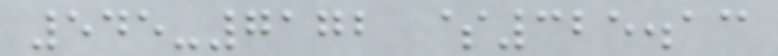545-7172 $325.13
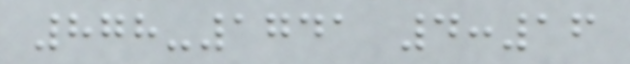878-1741 4:16
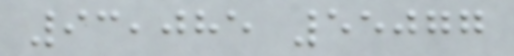93,085 55077
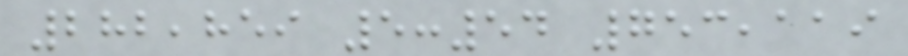282,859 5:54 753,119
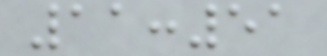11:51
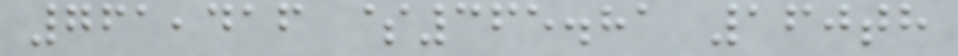761,416 $365.81 160th
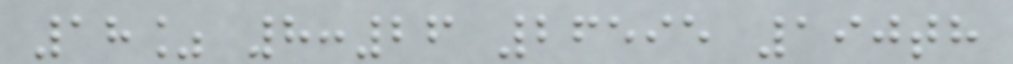18% 8:26 26595 190th
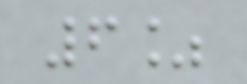6%
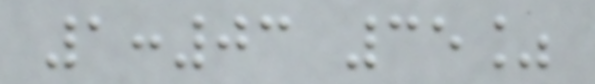1:03 35%
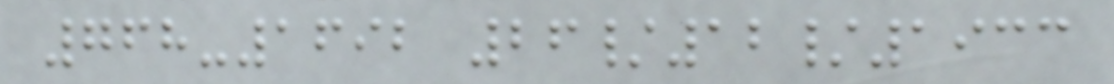768-1692 26/12/1933
